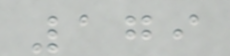179
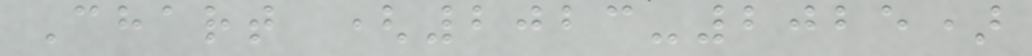Chart (2023-2025)
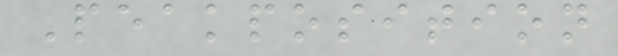Peakposition
